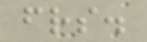friends.
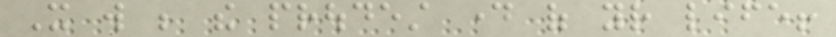It will be the proudest day of your life!
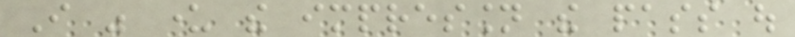I was under the impression the pass out
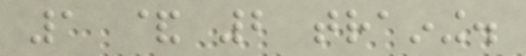1 & 2 training.
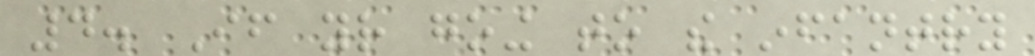4. If your going to the infantry
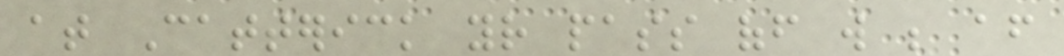at Catterick your pass off will be after
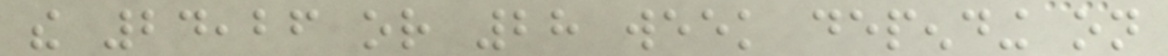the 24,26 or 28 week depending on
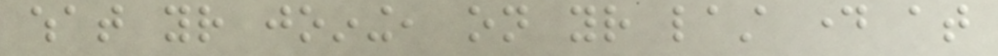what your joining, on your last day at
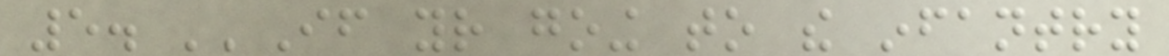5. ''If your going to the infantry
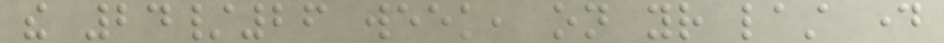the 24/26 week, on your last day
